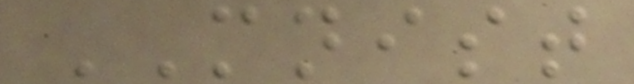MNIST
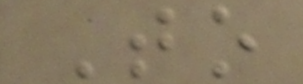To
